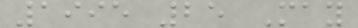1995 25 May
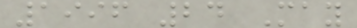1996 24 May
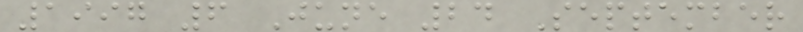1997 6 June 24 September
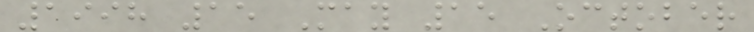1998 15 May 15 October
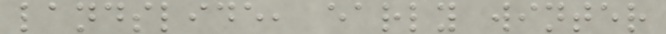landslide, early winter
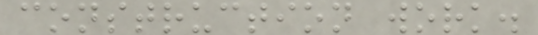construction work.
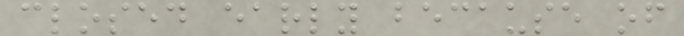closed early because of
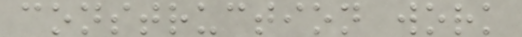construction work
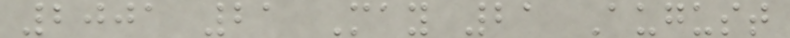2001 21 May 21 August
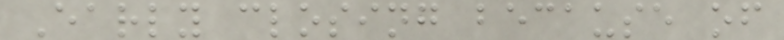Early closing because of
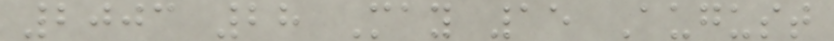2003 28 May 15 August
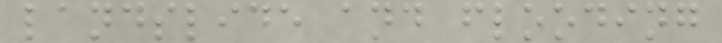landslide and flooding
